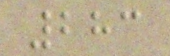283
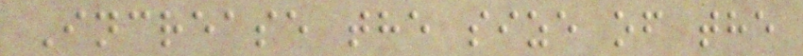Increase the size of the
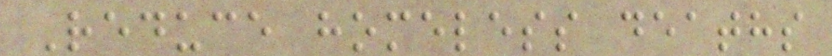Reduce homeless deaths
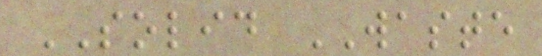SOLID WASTE
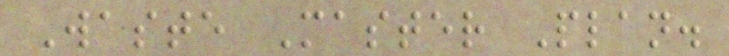Waste Master Plan.
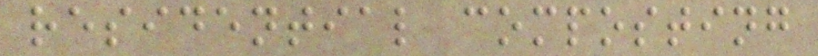residential composting
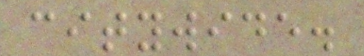citywide.
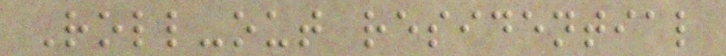Roll-out residential
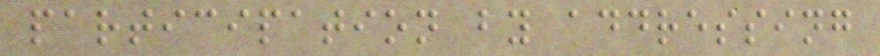participation by addressing
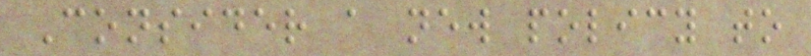Consider a new policy to
